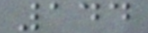144
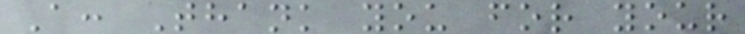A: Thank you for your
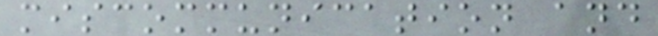miscommunication and
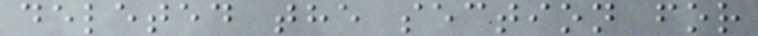deleted the section for
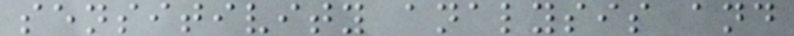sensitivity analysis and
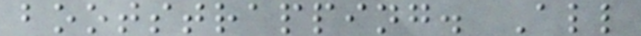bootstrapping. All
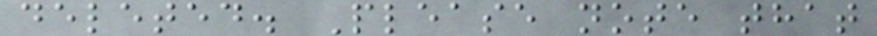deleted. Please note that
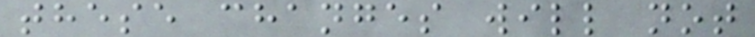these changes will not
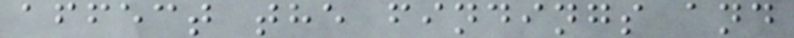affect the findings and
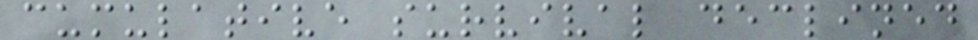cumulative survival declined
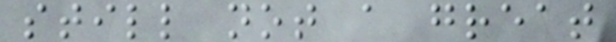still not a great
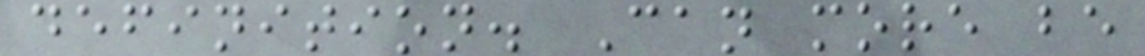definition. Can more be
